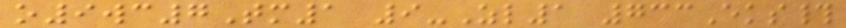o9wc7Tm1 9-Zl1 733Eks#
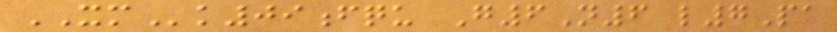XMk09fqu G6N6 l7Pa
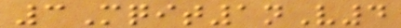3Mqit1nV4
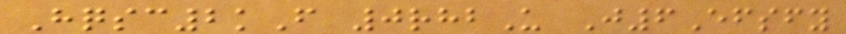Hqsc2kF 0rhbU J6Efsfy
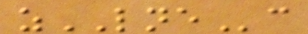zLNEc
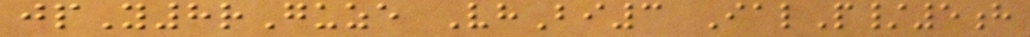jpY8rGuze VhBi3 IalP/5h
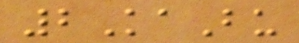2KaBu
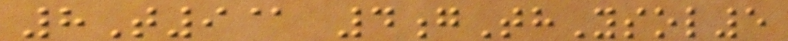8T9@ 4gThYsol5
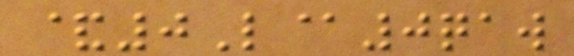&0L@0qaw
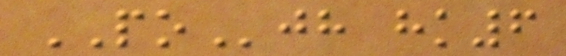POjh hk6
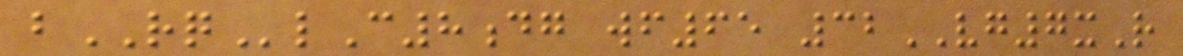bRQlC8dg wf65 32VG7xR
